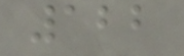122
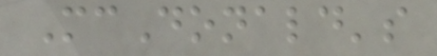McDonald's
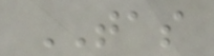TAS
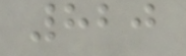820
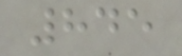845
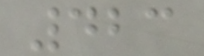423
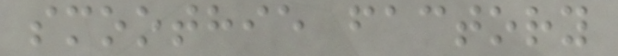smoothie factory
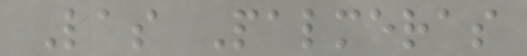Las Palmeras
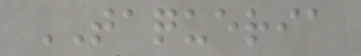TAQUERIA
